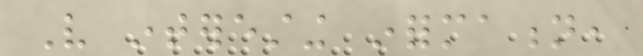Very interesting information,
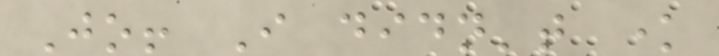Jo! I didn't know
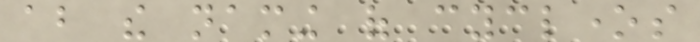about the naming of cyclones
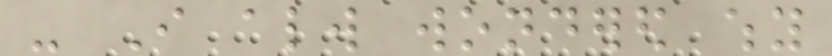- I always wondered why
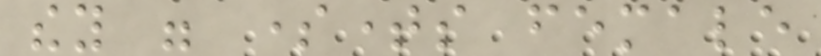they were sometimes female
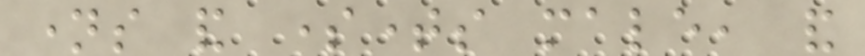names and sometimes male, and
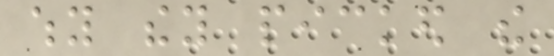why they picked the
